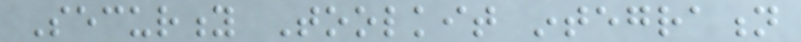Security Toolkit integration
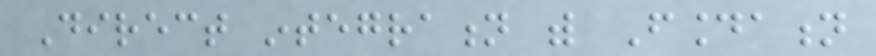Direct integration with Foundation
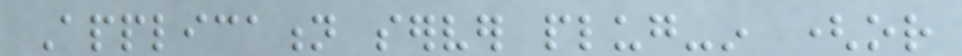Application server plug-in (or
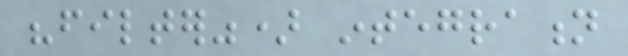"filter") integration
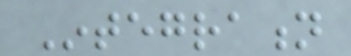Integration
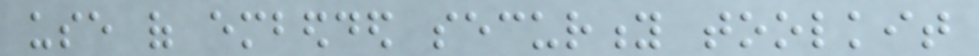use of embedded security toolkit
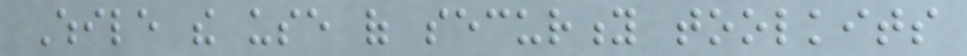While the use of security toolkits
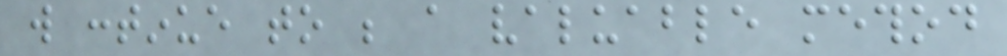will continue to be a valuable method
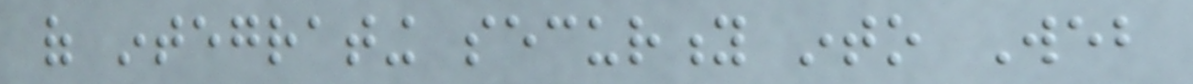of integrating security into Web
